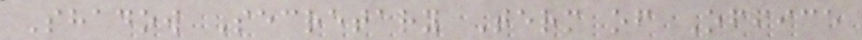Shadow Secretary Term of Office
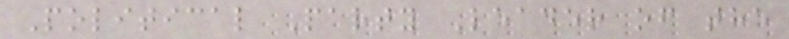Political Party Leader of the
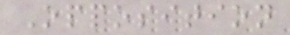Opposition
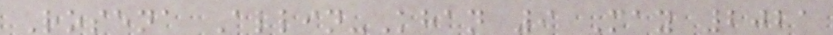Rosena Allin-Khan 9 May 2021
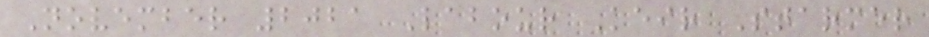November 2021 Labour Keir Starmer
